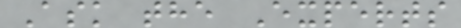Ask the Experts
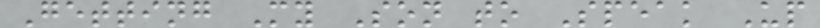Getting My Son to Speak Up
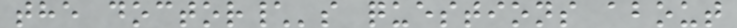the doctor\'s questions about
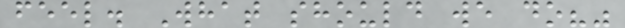feel. What should we do?"
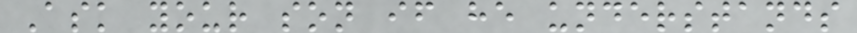Ask your son if he understands
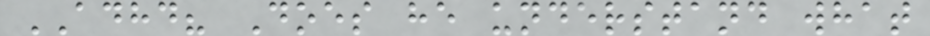ADHD? Does he understand what
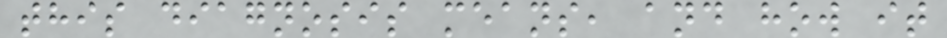this diagnosis means, and how it
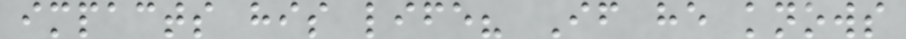impacts his life? If he knows
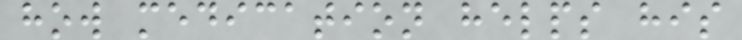how medication helps his
